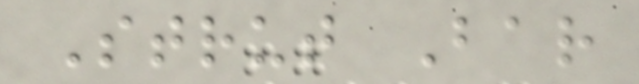Strut Bar
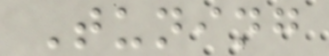Tuning
